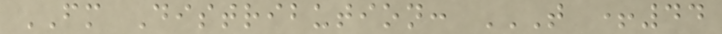FM Distribution: T +44
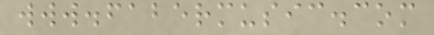www.fabermusic.com
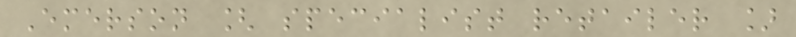Emerson [ specialist retailer ]
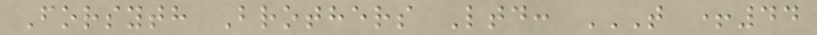Forsyth Brothers Ltd: T +44
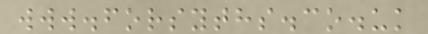www.forsyths.co.uk
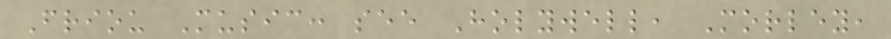Friou Music: see Holywell, Morley,
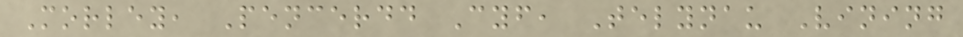Morley, Pencerdd Cyf, Telynau Vining
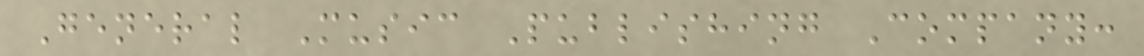General Music Publishing Company:
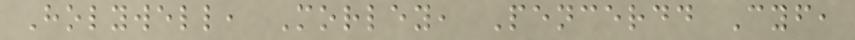Holywell, Morley, Pencerdd Cyf,
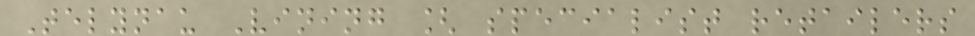Telynau Vining [ specialist retailers
